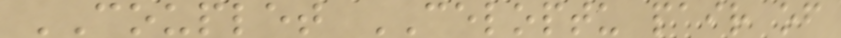COUPLET CELOPTU pair of
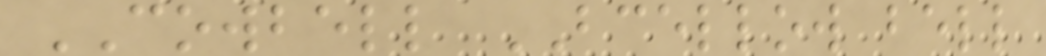COWBELL BCELLOW bell
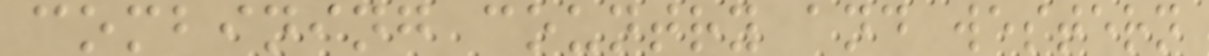combining country and western
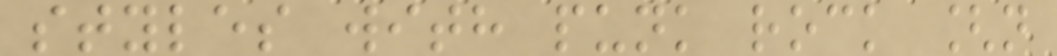styles with punk rock [n
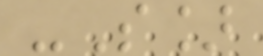-S]
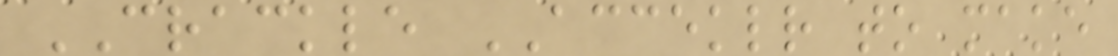CRACKLE ACCEKLR to make
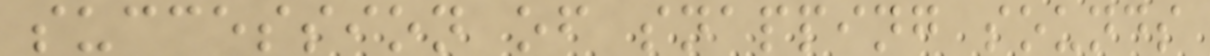succession of snapping sounds
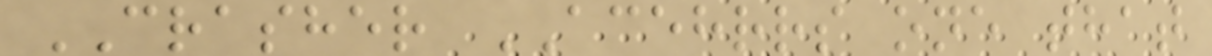CRASHER ACEHRRS one that
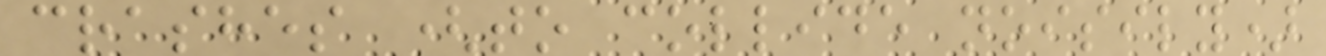crashes (to collide noisily)
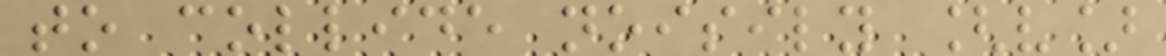to collide noisily [v]
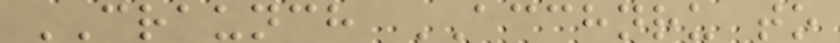CRAUNCH ACCHNRU to
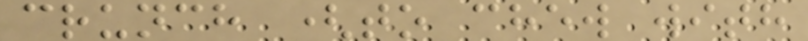crunch (to chew with
